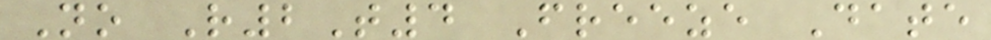No R2T4 Freeze Date
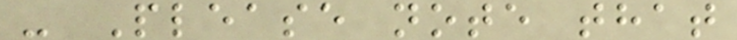- Please note that
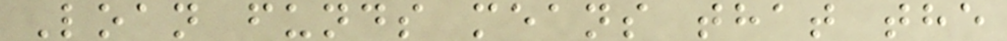Loan funds means that the
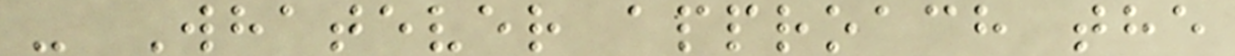- Whatever approach the
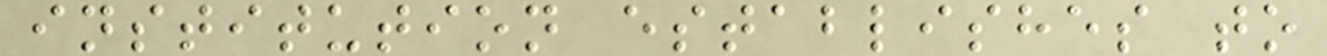institution establishes to
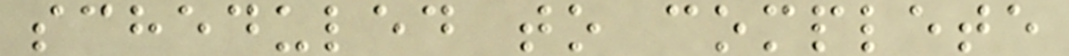scheduled to complete
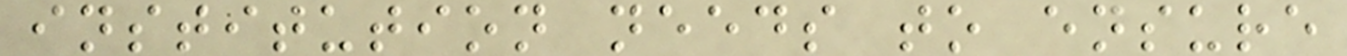institution needs to ensure
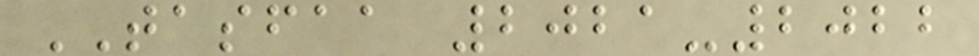TASFAA 2021-2022
